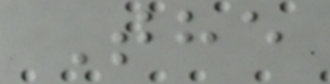The
